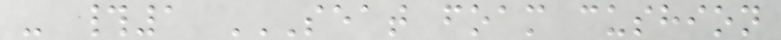- #1 SEAT FOAM CUSHION
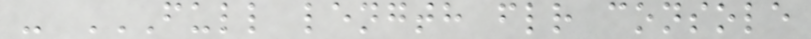- FULL LENGTH FLR CONSOLE
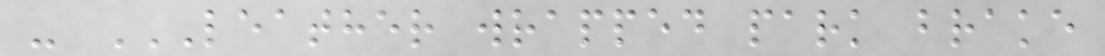- LEATHER WRAPPED PARK BRAKE
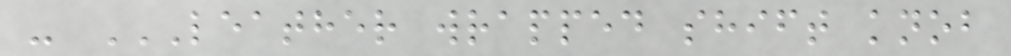- LEATHER WRAPPED SHIFT KNOB
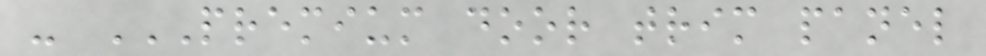- PREMIUM DOOR TRIM PANEL
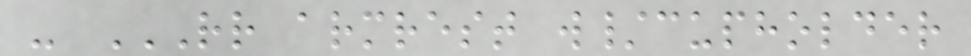- RR ARMREST W/CUPHOLDER
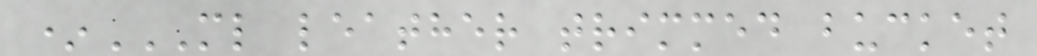*ML LEATHER TRIMMED BUCKET
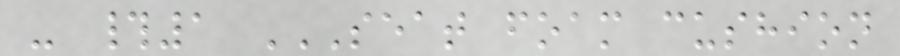- #1 SEAT FOAM CUSHION
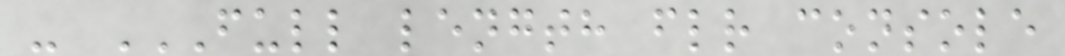- FULL LENGTH FLR CONSOLE
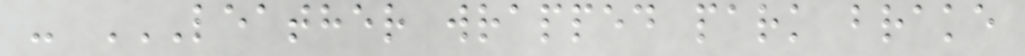- LEATHER WRAPPED PARK BRAKE
